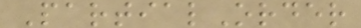PartialOrder
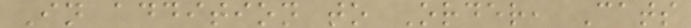In addition to Order, Cats
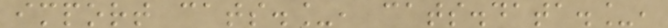import cats._, cats.data._,
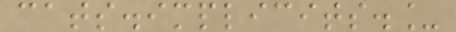cats.implicits._
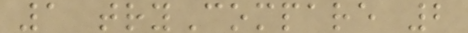1 tryCompare 2
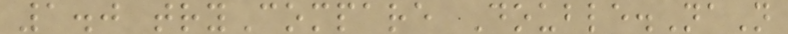1.0 tryCompare Double.NaN
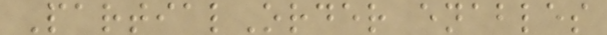PartialOrder enables
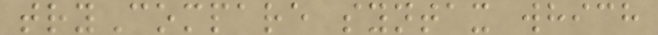tryCompare syntax which
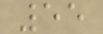55
